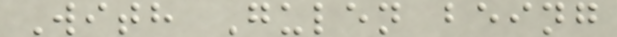With Gulen being
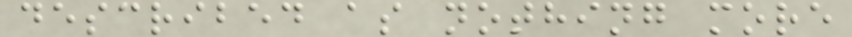described as nothing more
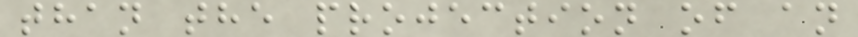than the projection of an
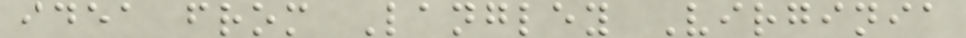idea from Langley Virginia
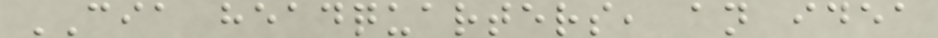CIA headquarters, an idea
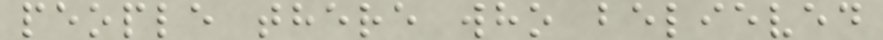people there who believed
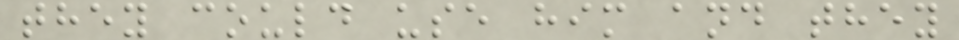they could use him and they
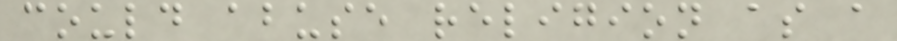could abuse religion as a
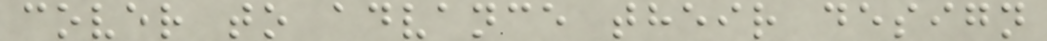cover to advance their design
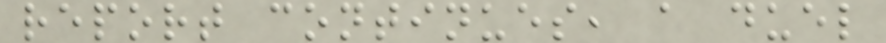report continues, a duel
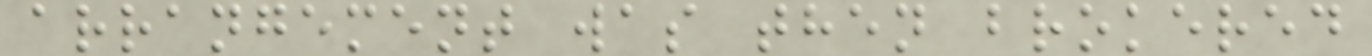arrangement was then brokered
